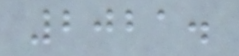2021.
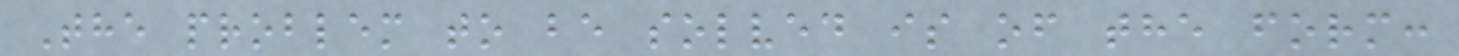The problem to be solved is of the form:
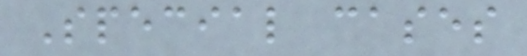Special cases
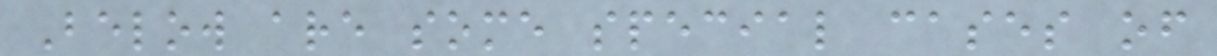Below are some special cases of
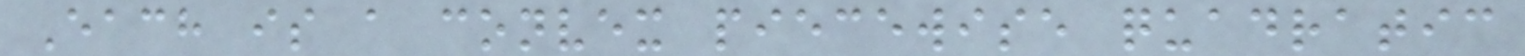Each is a convex piecewise quadratic
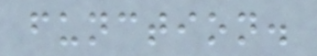function.
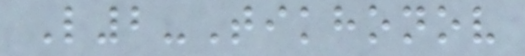L2-Tikhonov
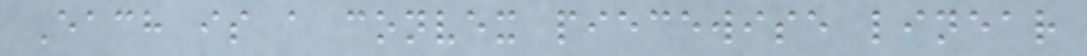Each is a convex piecewise linear
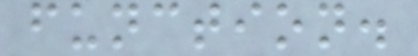function.
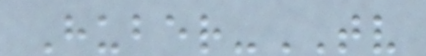Huber-TV
